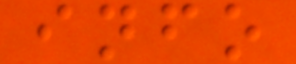info
